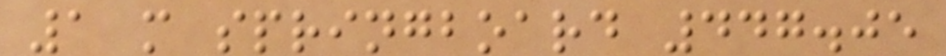1 m springboard 447.05
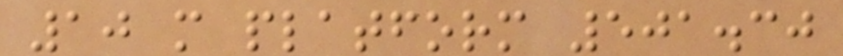10 m platform 501.30
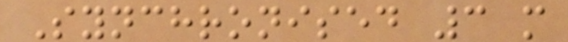Synchronised 3 m
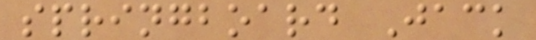springboard Jack
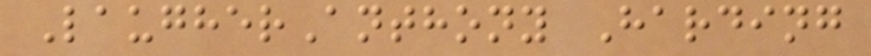LaugherAnthony Harding
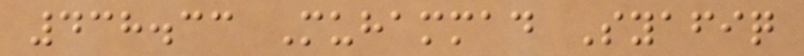438.33 Muhammad Syafiq
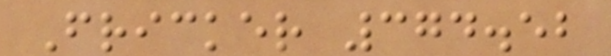Fricker 374.52
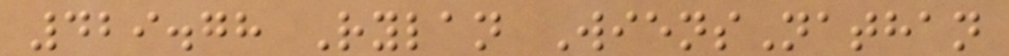429.78 Rylan WiensNathan
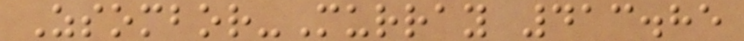Zsombor-Murray 413.85
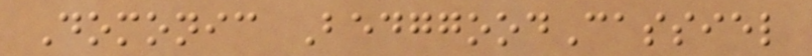Domonic BedggoodCassiel
